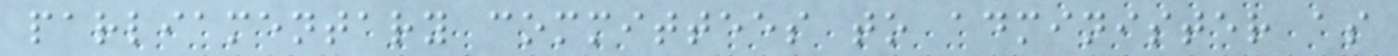parliamentary committees to administer as
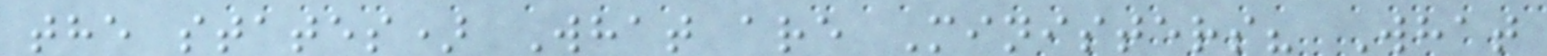the states) What are Ministers? What
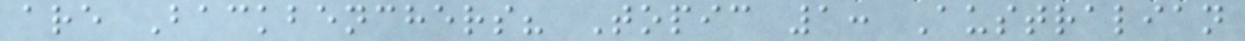are Backbenchers? Topic 1: Australian
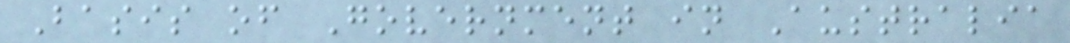Basis of Government in Australia
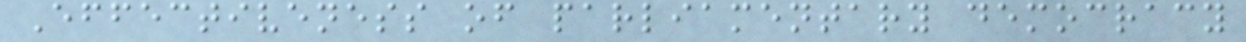Effectiveness of parliamentary democracy
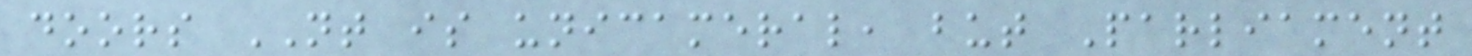doors NT is unicameral, but Parliament
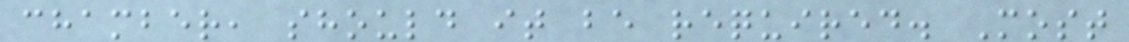chamber, should it be required. Most
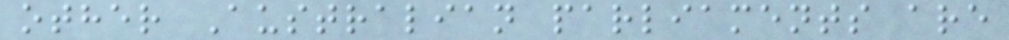other Australian parliaments are
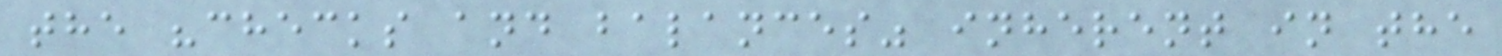the "checks and balances" inherent in the
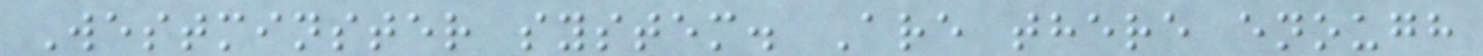Westminster system. Are there enough
